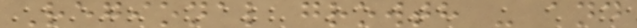Regional growth - and
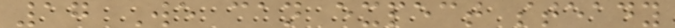17 We can expect steady
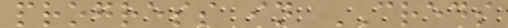progress in CREDS
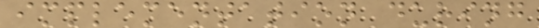implementation during
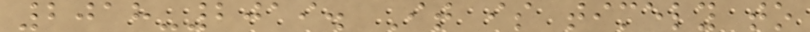2018-2019. It is timely to
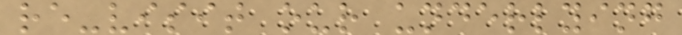re-visit our underlying
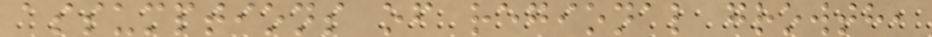assumptions of regional growth,
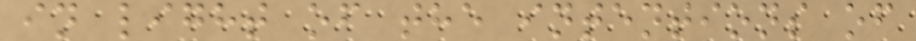in light of the intentions of
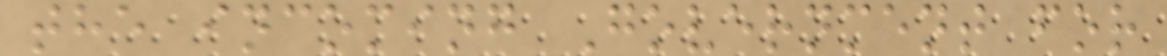the incoming Government for
